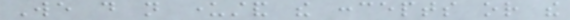We do not understand the concepts or the
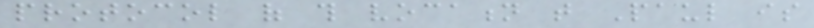protocol of this vocation that Paul is
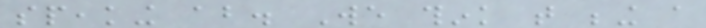speaking about. We think that being a
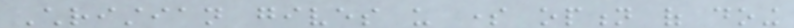Christian gives us some option of doing
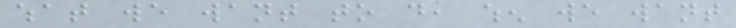what we want to do, when we want
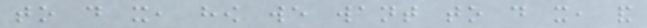to do it, how we want to do it, and
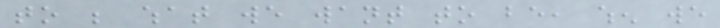to be what we want to be, when we
